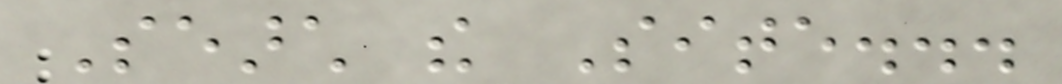Search the Site...
